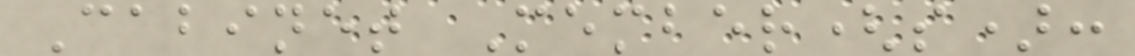Cabinet Member(s):
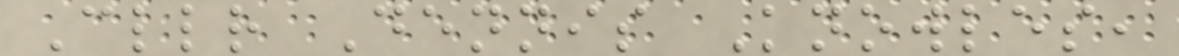Cllr Dennis Knowles,
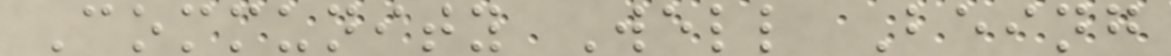Community Well Being
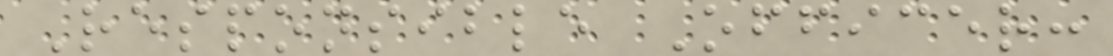Responsible Officer:
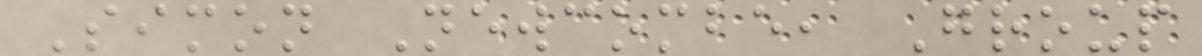Simon Newcombe, Group
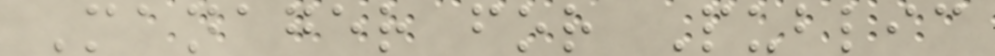Manager for Public
